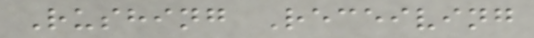Rushing Receiving
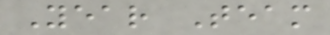Year Team
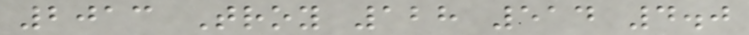2013 Troy 128 514 4.0
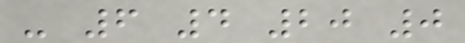- 6 4 20 0
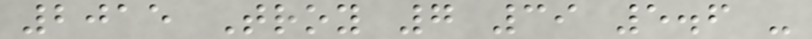2015 Troy 7 39 5.6 -
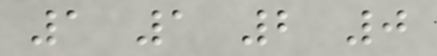1 1 2 0
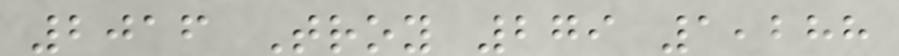2016 Troy 279 1,288
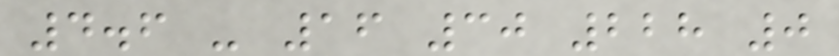4.6 - 16 30 228 0
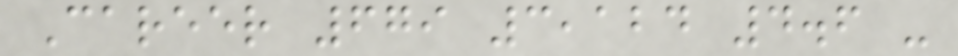Career 679 3,124 4.6 -
